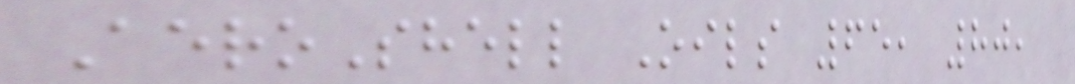AeroShell Oils 65, 80,
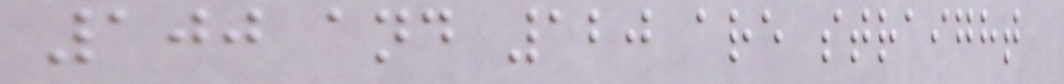100 and 120 are straight
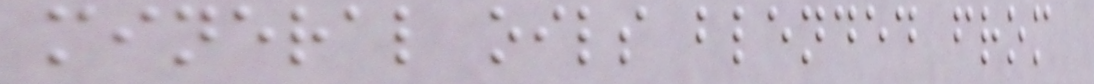mineral oils blended from
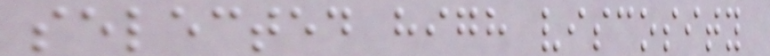selected high viscosity
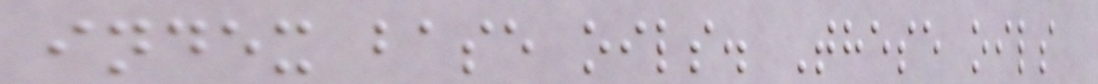index base oils. These oils
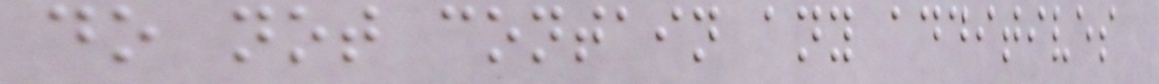do not contain any additives
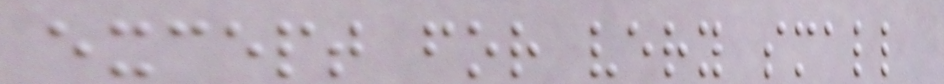except for very small
